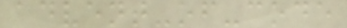advent-of-code
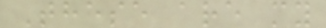These are my
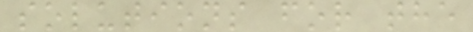solutions for the
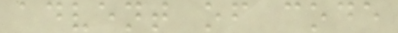advent of code
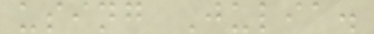using Julia.
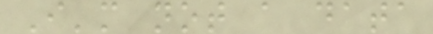I'm not a data
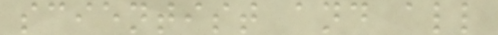scientist and all
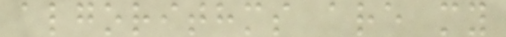algorithms are my
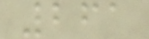261
